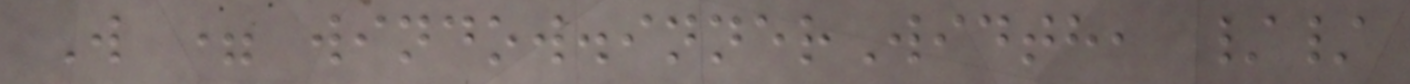W = window.innerWidth, //
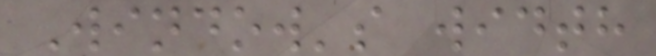Window's width
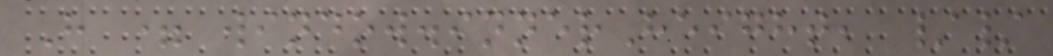H = window.innerHeight, //
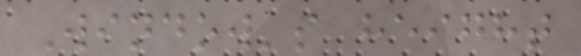Window's height
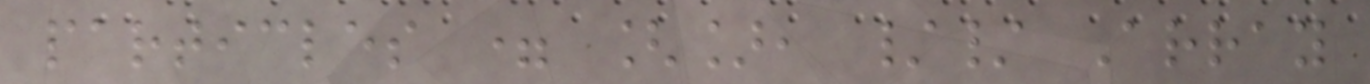particles = [], // Array
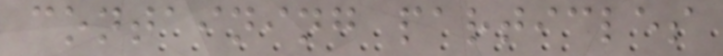containing particles
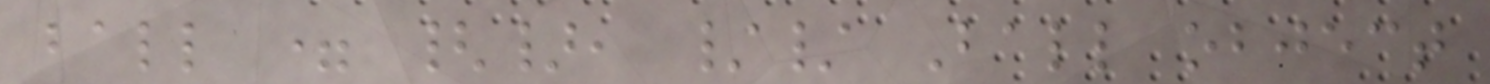ball = {}, // Ball object
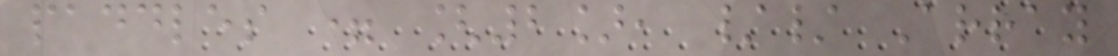paddles = [2], // Array
